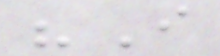"I
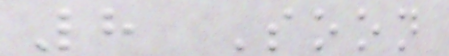8 Soon
